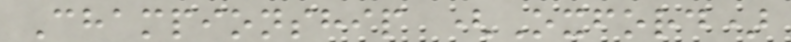Championship (Oxford)
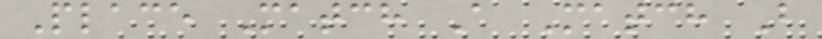Place Match A Match B
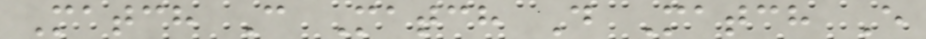Match C Match D Match E
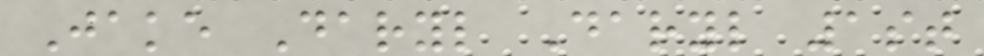Jake Daryl Daryl 1st
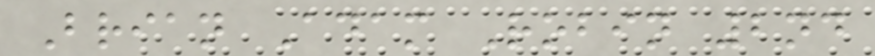Brian Adam Robin 2nd
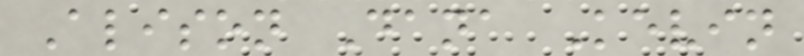Alison Dana Kevin
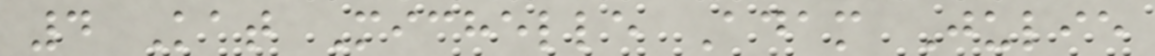4 Kat Michelle Adam Julie
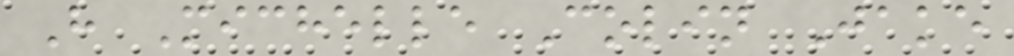H Michelle Colin Jake
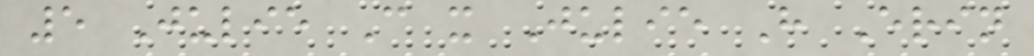5 Julie C x Julie H Erin
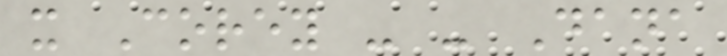x Corey - - Dana
